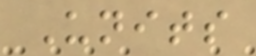Units
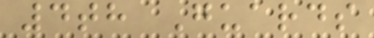4th Guards
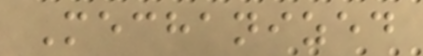Mechanized
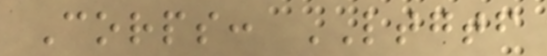Corps: LTGTF
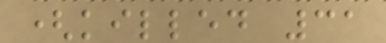(killed 31
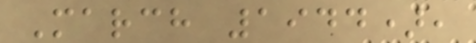March 1944),
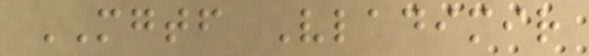MGTF Vladimir
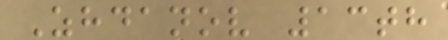Zhdanov 13th
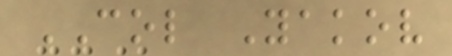COL Yakov
